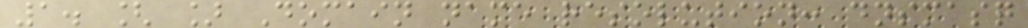1. [ ] Domain name resolution: dnsmasq
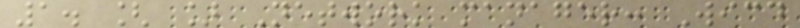1. [ ] Network manager: Wicd
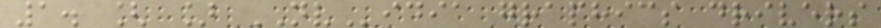1. [ ] NVidia graphics drivers
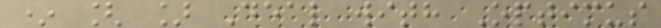* [ ] Deal with Optimus
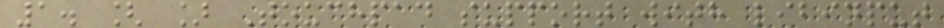1. [ ] Touchpad support with libinput
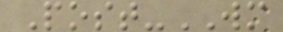Post-WM
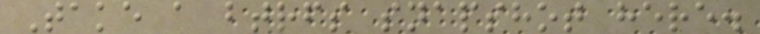Take a btrfs snapshot here.
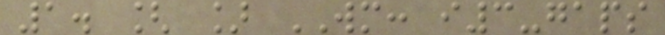1. [ ] WM: i3-gaps
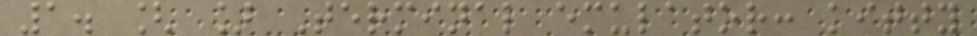1. [ ] Terminal emulator: kitty
